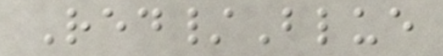Red/Blue
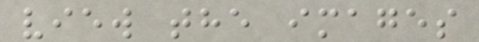view the images
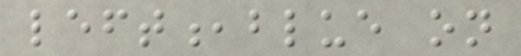left,blue on
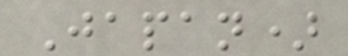Japan)
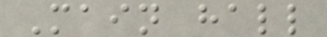Main hall
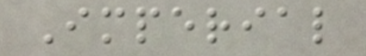Imperial
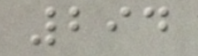294
